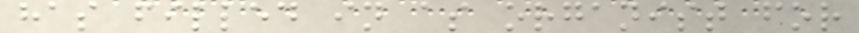has filled in as organist for
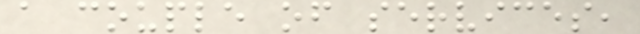a couple of services,
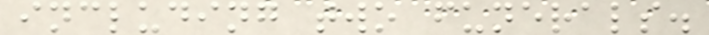including two funerals.
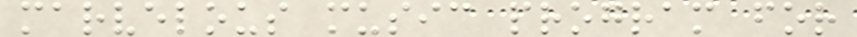marvelous music program for
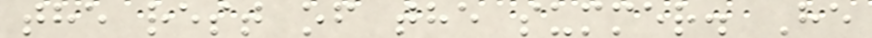the rest of the summer. He
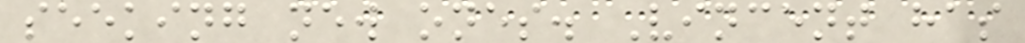seeking new ones. Vincent has
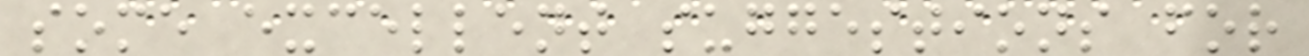some excellent suggestions for
